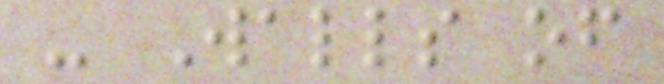- Walls of
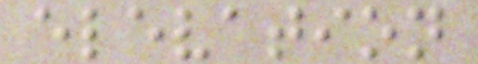elevation
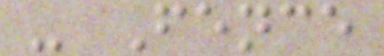- Fence
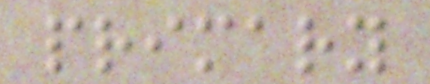primary
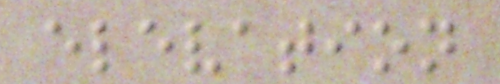elevation
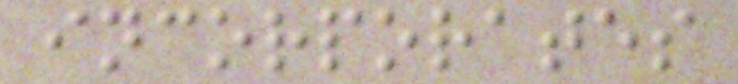incorporates
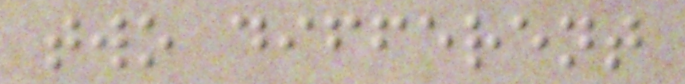two different
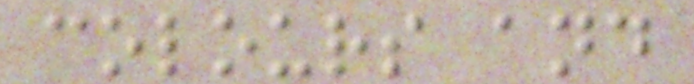colours and
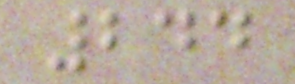244
